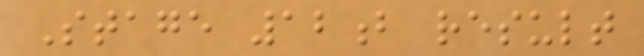Stage 12b result
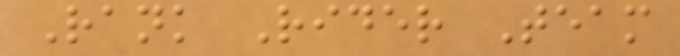Rank Rider Team
